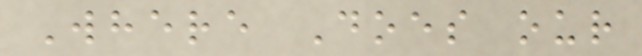Where Does our
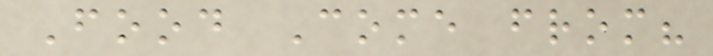Food Come from?
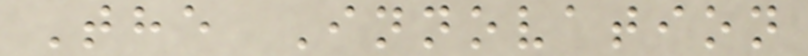The Innovation
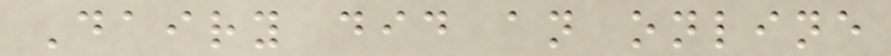Dairy did an online
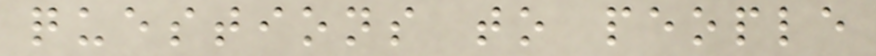questions to people
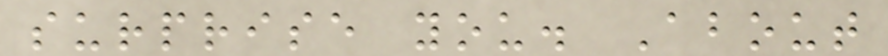surprise you. About
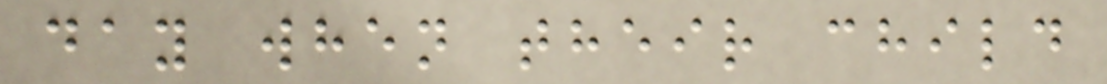day when their child
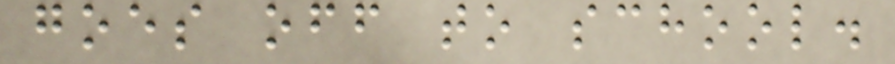goes off to school.
